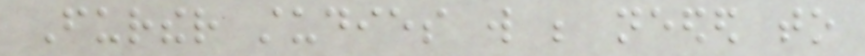Further studies will be needed to
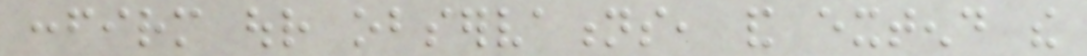confirm our observations, and extend the
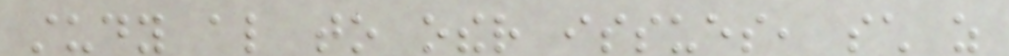study also to other issues, such as
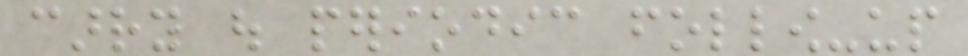carry out periodic follow-up
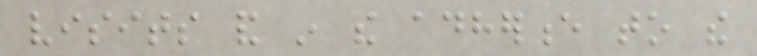visits and in the adherence to the
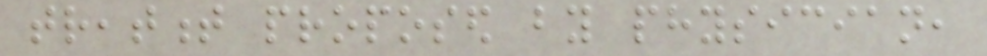treatment proposed by physician,
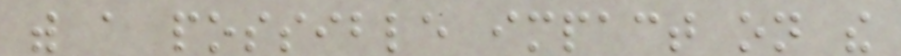with a possible impact on the
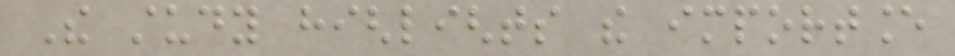The study highlights the importance
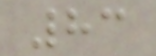83
